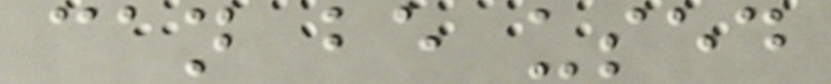can be used
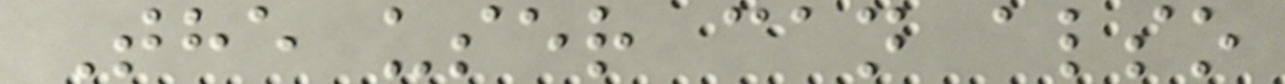The user can also
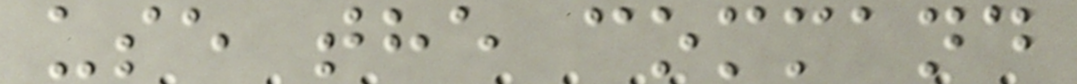use the command
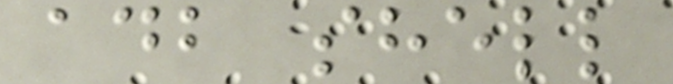adb shell
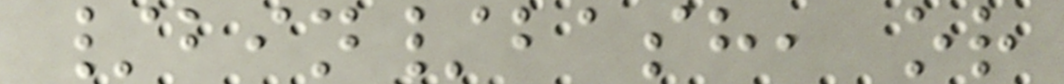/bin/bash, or
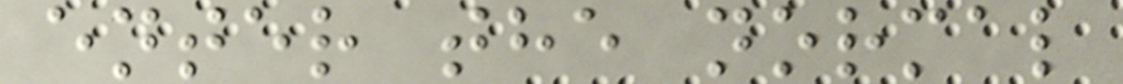enter the normal
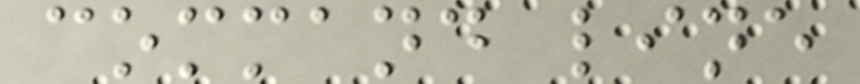command line
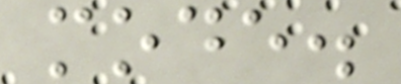mode.
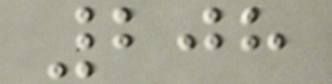208
